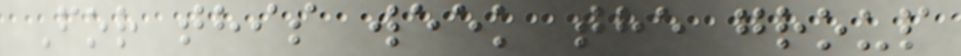For this week the group
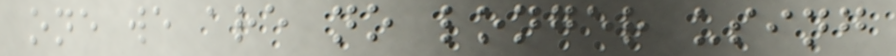one we are no longer using
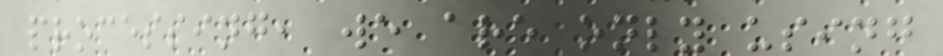processing, we are only using
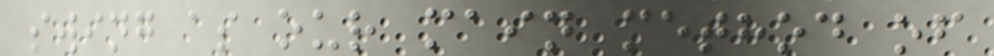swing as our main method of
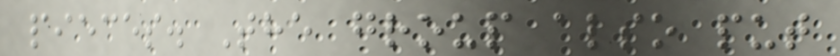pieces. The group also put
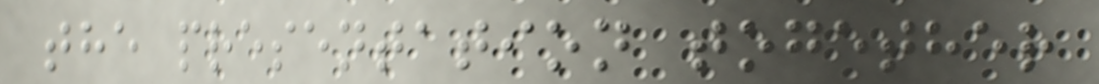the presentation together
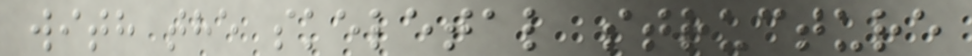with the skeletal structure
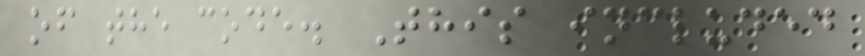of the code. This included
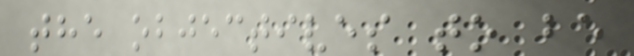the objectives to be
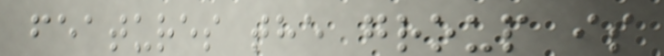features the group is
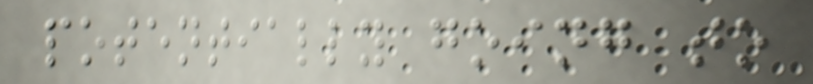potentially going to
